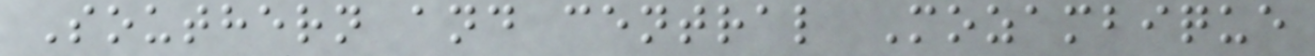Southern and central Mozambique
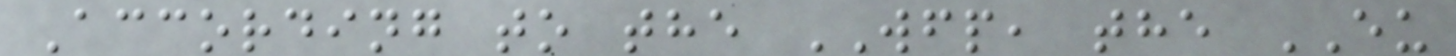According to the WFP, the EU
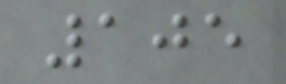105
